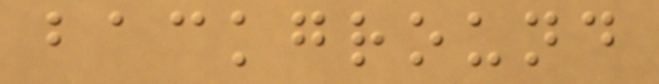background
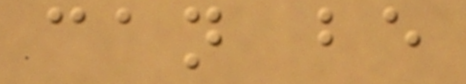can be
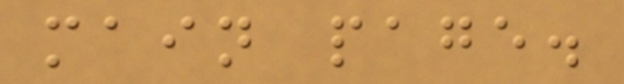main page.
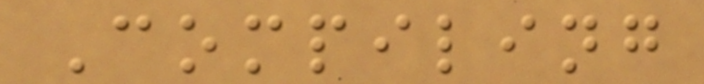Compiling
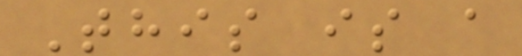This is a
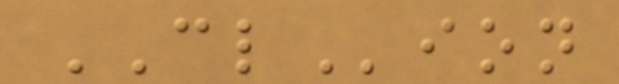CLion
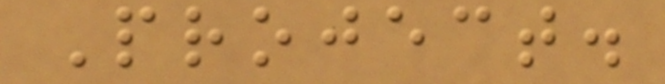Project.
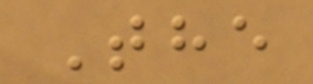The
